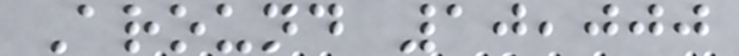Around 10,000
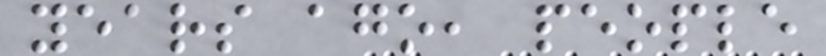years ago, people
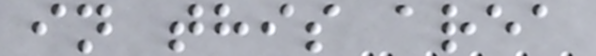in this area
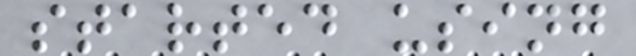started using
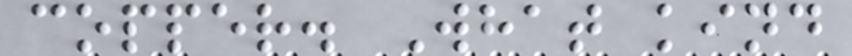copper. What kind
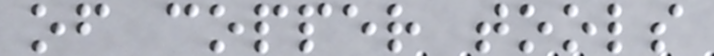of copper tools
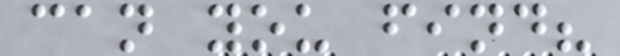can you find?
